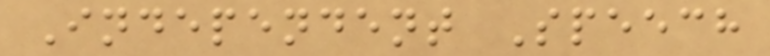Independent Speech
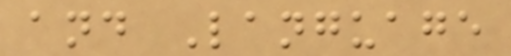and Language
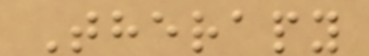Therapy
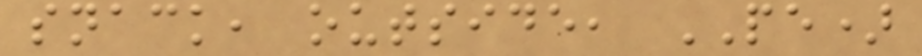snack, outside, PE)
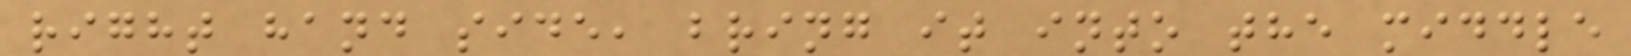right hand side, bring it into the middle
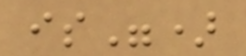is")
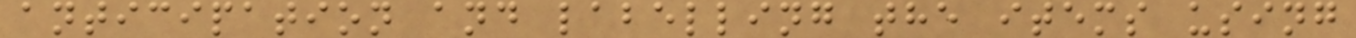anticipation and labelling the items using
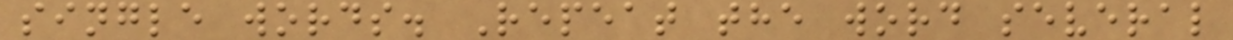single words. Repeat the word several
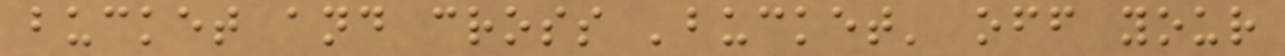bucket and cross 'bucket' off your
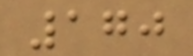170
